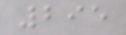295
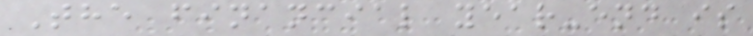The financial year-end is
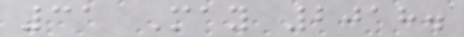31 May 2018.
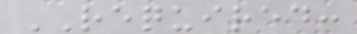REQUIRED:
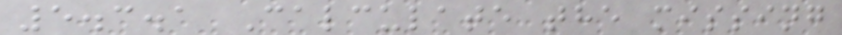5.3.1 Calculate the missing
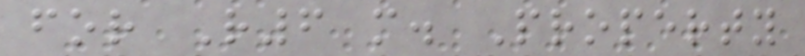for R6 m. Property
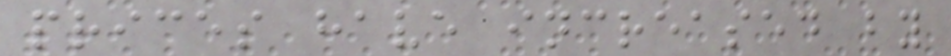prices have increased by
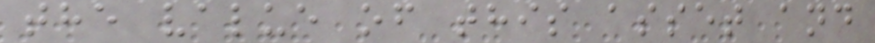the value of this asset and
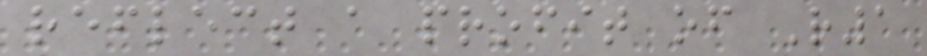reflect a profit of R1
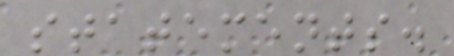statements.
